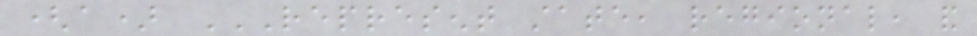(a) REPRESENT STATE, REGIONAL, AND
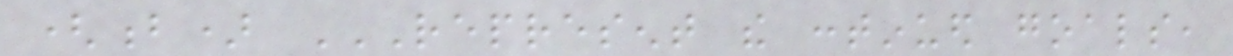(b) REPRESENT THE CONTINUED GOALS,
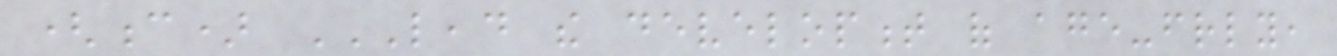(c) LEAD THE DEVELOPMENT OF AGE-FRIENDLY,
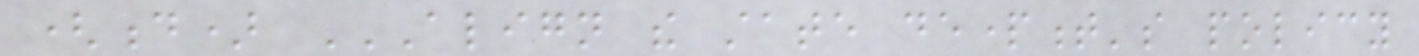(d) ALIGN THE STATE DEPARTMENT'S POLICY
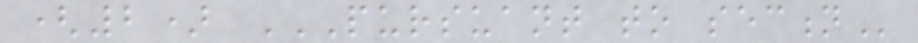(2) PURSUANT TO SECTION
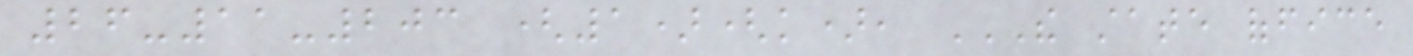26-11-203 (1)(k), THE STATE OFFICE
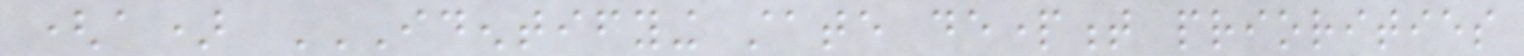(a) IDENTIFYING STATE DEPARTMENT PRIORITIES
